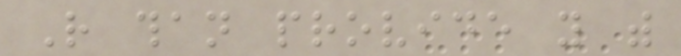Rather than provide you with
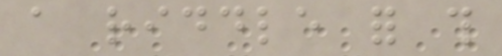a riddle for this
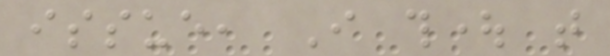issue, I thought that
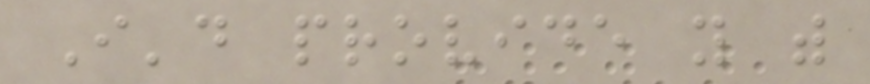I'd provide you with
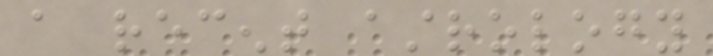a recent astrology
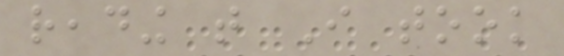reading that I took
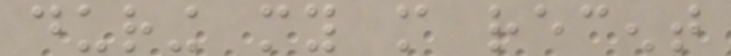during my more recent
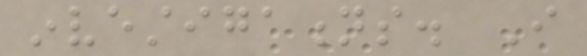investigations. I
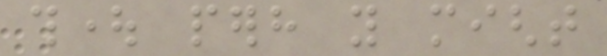thought perhaps you might
